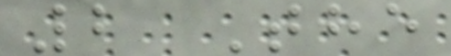2 The
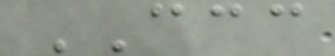CCC
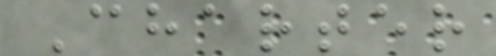Charter
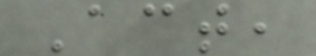Act,
